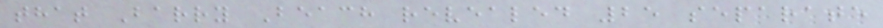that Barry Beach revealed 25 separate
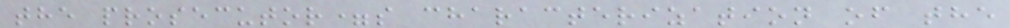the prosecutor=s characterization of the
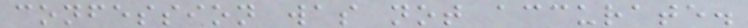confession was not accurate.
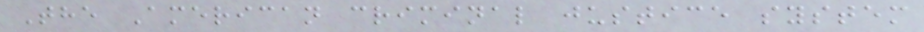The American criminal justice system
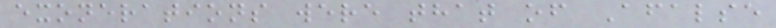exonerations were that of Afalse
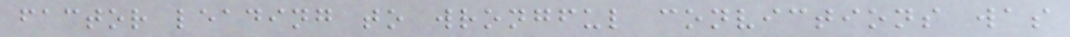factor leading to wrongful convictions was
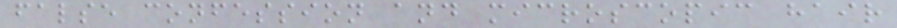false confession and microscopic hair
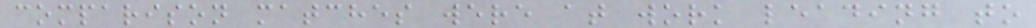comparison matches were at work leading to
